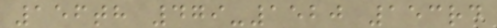156th 479-1520 153rd
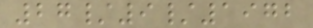27/9/1972
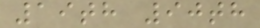19th 90th
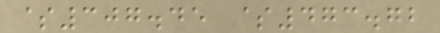$307.45 $473.72
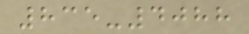835-4088
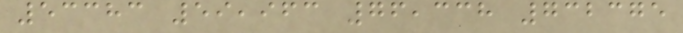53383 59,963 76,338 732375
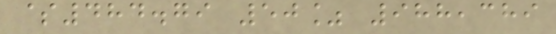$484.79 50% 988,389
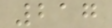217
